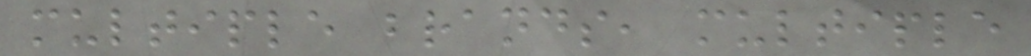multiple brands, multiple
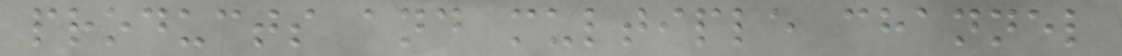products and multiple channel
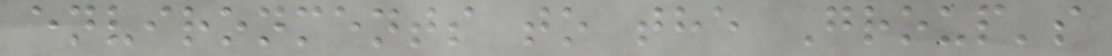environments to the Group's
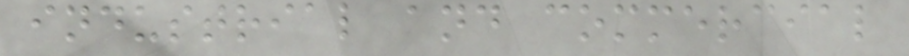industrial and commercial
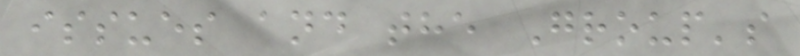issues and the Group's
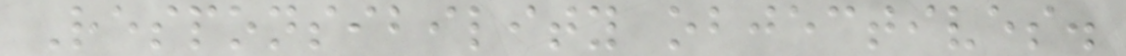Responsibility objectives.
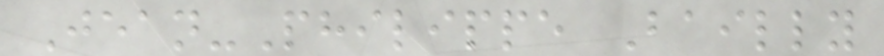Jean-Philippe Bailly
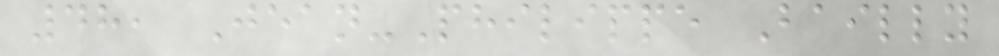48, Jean-Philippe Bailly
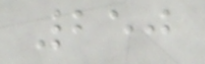250
